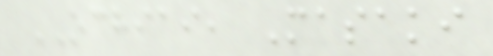OCHIAI, Masaki
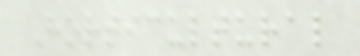Horticultural
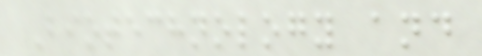Biotechnology and
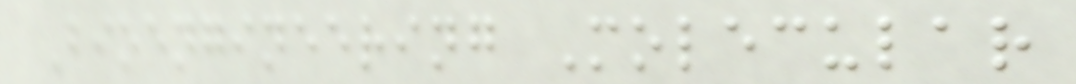Bioengineering Molecular
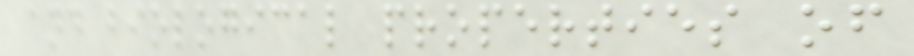and biological properties of
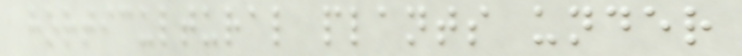horticultural plants under
